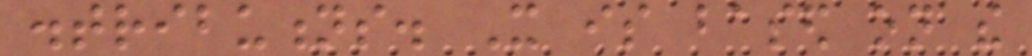distributions. It is based on the
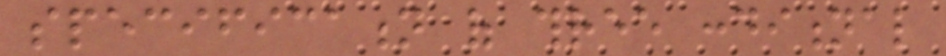specification of three conditional
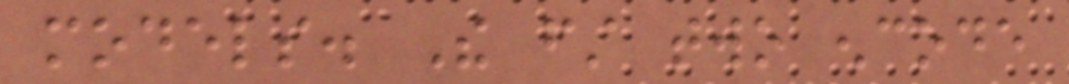models. The first two encode
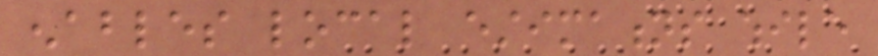enables local estimations while
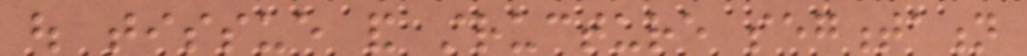out tissue and structure segmentation
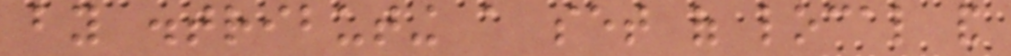by distributing a set of local and
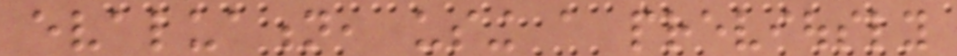evaluation, using a previously
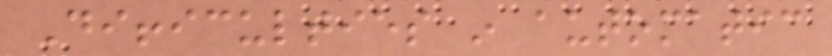Difficulties in automatic
